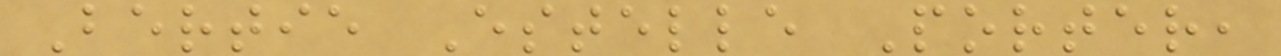Bertie Estelle Porter,
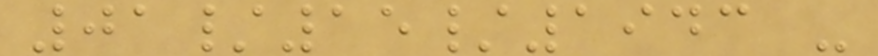01/15/1943 -
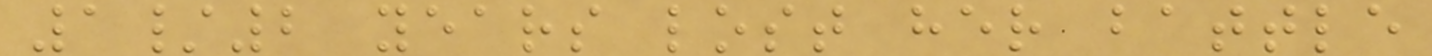1/2 years lost her battle
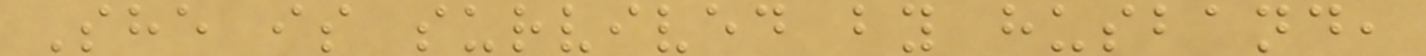She is survived by husband,
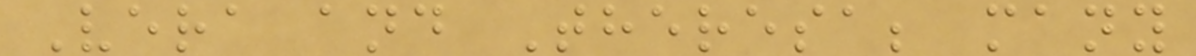Vera and Theresa; many
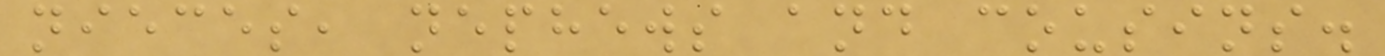nieces, nephews and cousins.
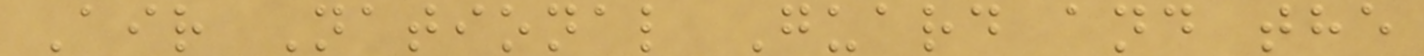Air National Guard and the
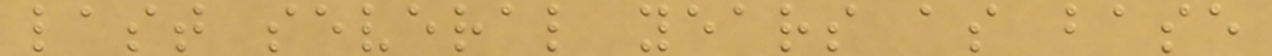last several years as base
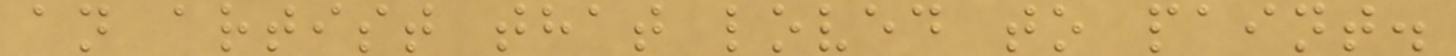an artist that loved to paint.
